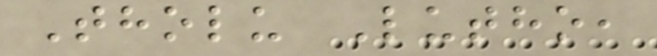Tholu Lutho,
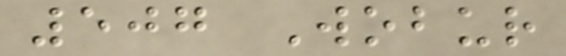507 Wobur
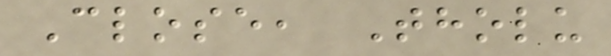Close, Tholu
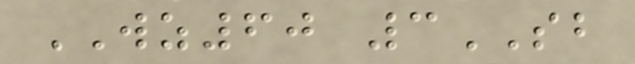WZ60 3SB
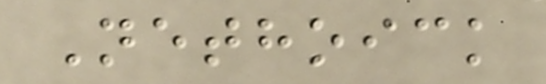Nethoick
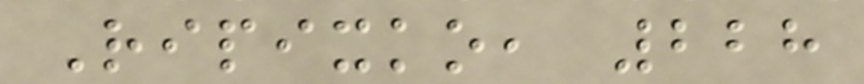Ripixko, 228
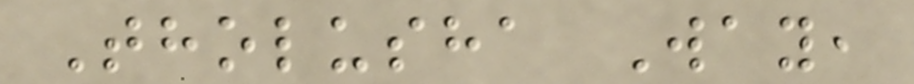Tholusha Way,
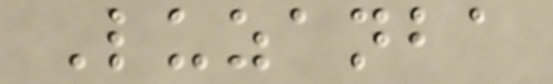Luzanba
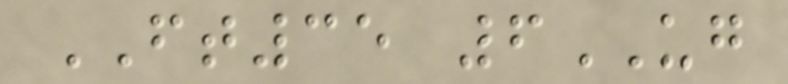FT35 6UG
